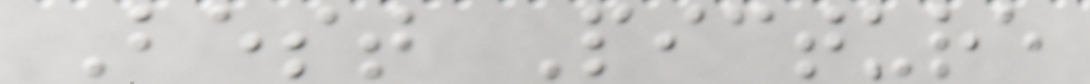Best Picture
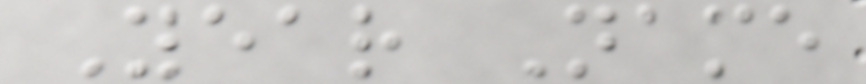Year Name
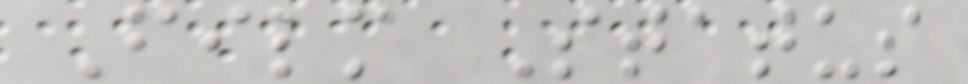Film Status
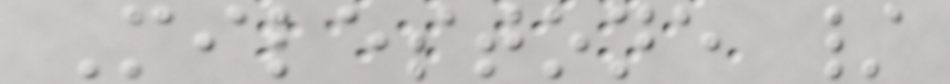Milestone /
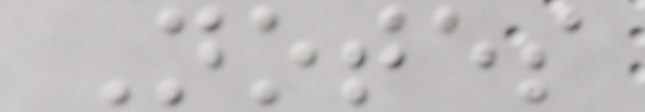Notes
